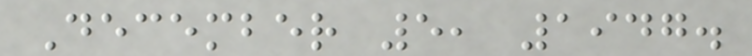December 5, 1947.
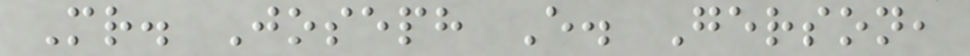Mr. Joseph E. Gerson,
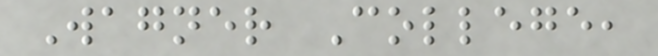Wagner College,
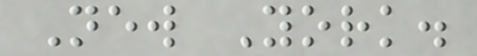New York.
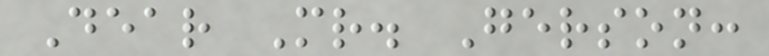Dear Mr. Gerson:
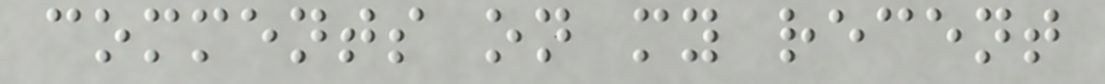comments on my recent
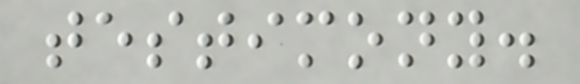testimony.
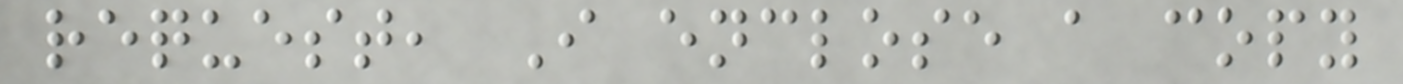request, I enclose a copy
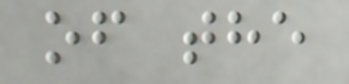of the
